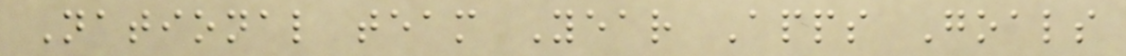National team Year Apps Goals
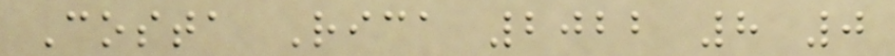Costa Rica 2022 8 0
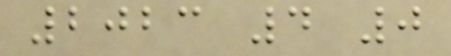2023 4 0
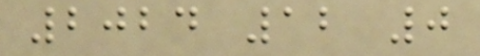2024 12 0
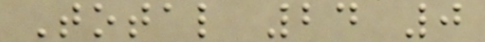Total 24 0
